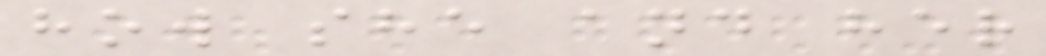how she and her
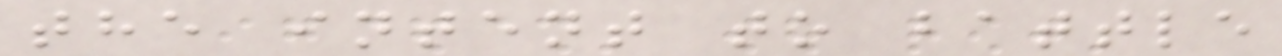the intent to battle
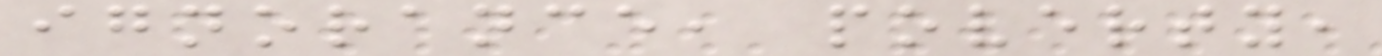ignorance, poverty,
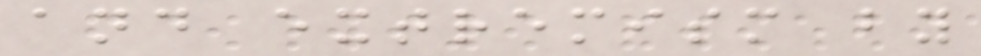and extremism by
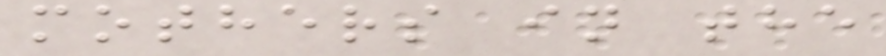mothers in the
